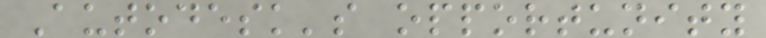Autodesk's opportunity
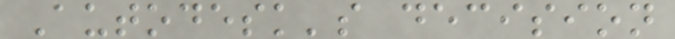Autodesk's decision
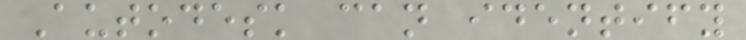Autodesk can identify
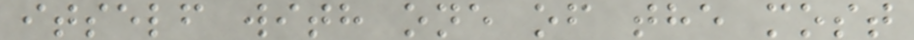itself with one of the most
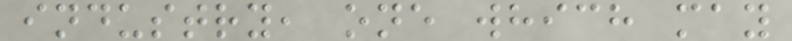industry, one which may
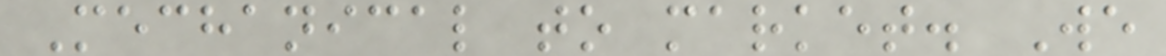Mechanical to market. We
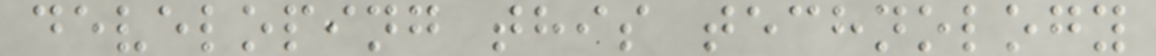developing this technology
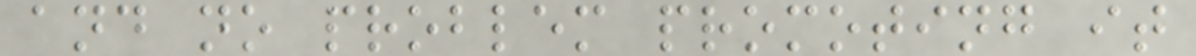and no problem promoting it
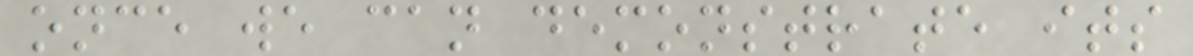once we can demonstrate its
